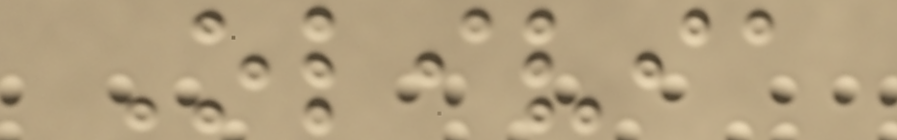Olivia
